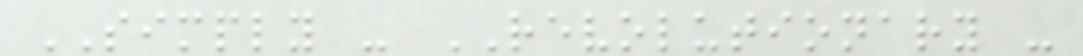SIMPLY - REVOLUTIONARY -
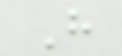H
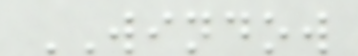WINDOW
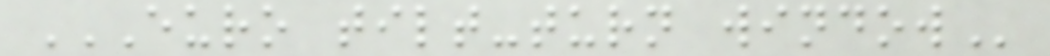EURO TILT-TURN WINDOW
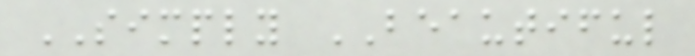SIMPLY BEAUTIFUL
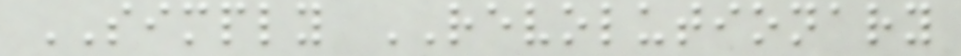SIMPLY REVOLUTIONARY
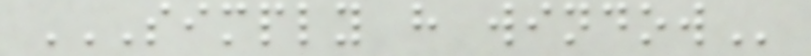SIMPLY H WINDOW
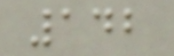142
